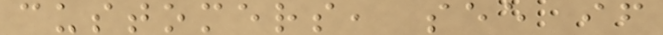customers, see if
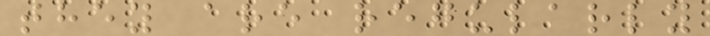they are regularly
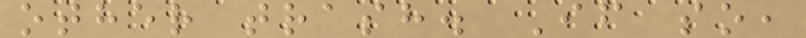other trash. If so,
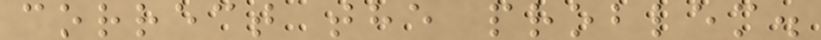correct the problem.
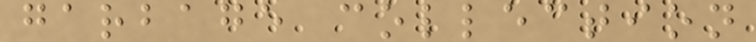garbage collection
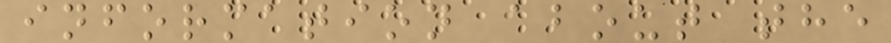information about the
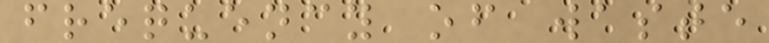frequency of waste
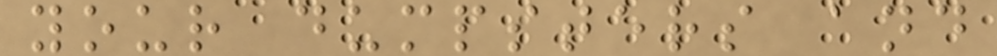your dumpsters and
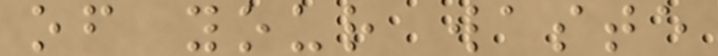of your waste
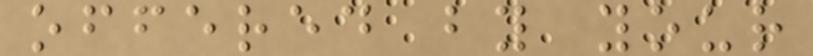offered by your
